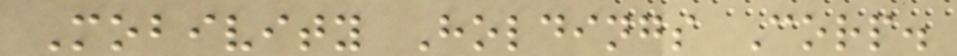Mobivity Holdings Corp.
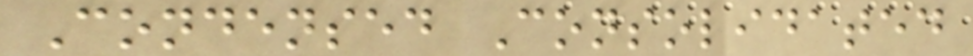Condensed Consolidated
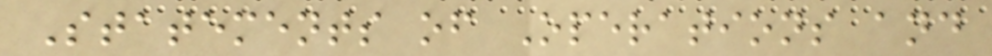Statements of Operations and
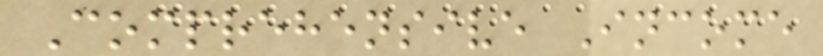Comprehensive Income
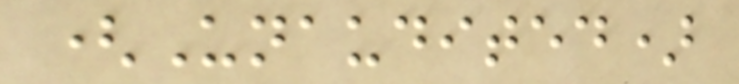(Unaudited)
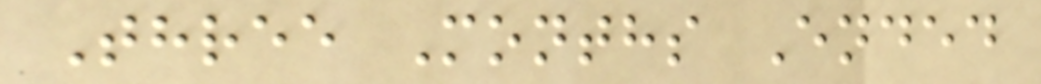Three Months Ended
